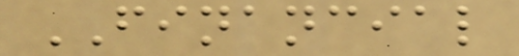FINANCIAL
